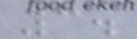3.
